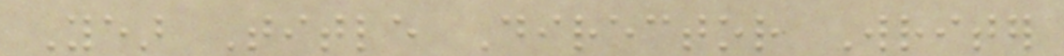Year Title Director Writer
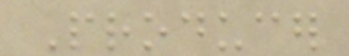Producer
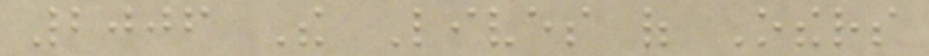2006 The Lives of Others
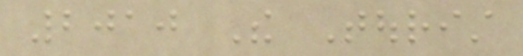2010 The Tourist
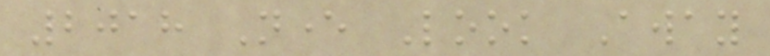2018 Never Look Away
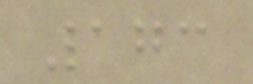173
